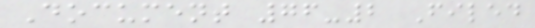Document 76-2 Filed
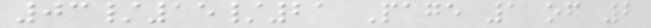03/15/21 Page 1 of 2
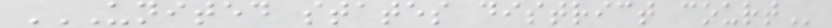UNITED STATES DISTRICT COURT
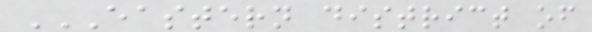EASTERN DISTRICT OF
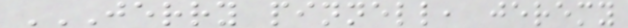JERRY PINNELL, JEREMY
